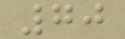70
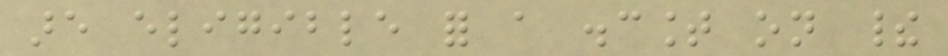are eligible for a discount on their
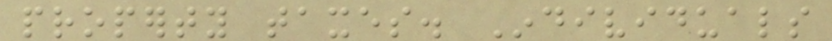property taxes. Individuals
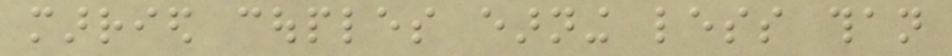married couples earning less than
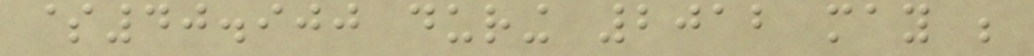$40.900 during 2012 may be
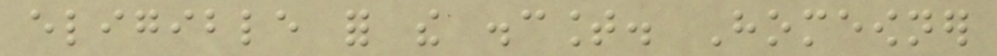eligible for the discount. Homeowner
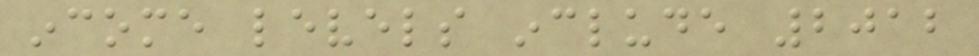income levels include 2012
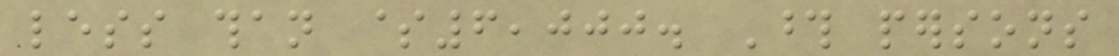less than $6,000. Those persons
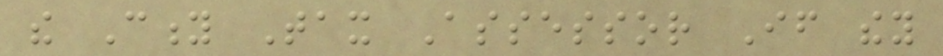the City Tax Assessor If they
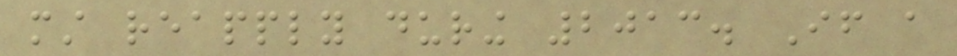must reapply during 2013. If a
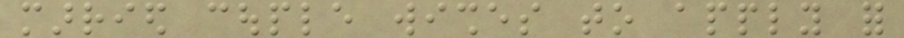married couple wishes to apply for
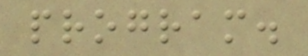program.
